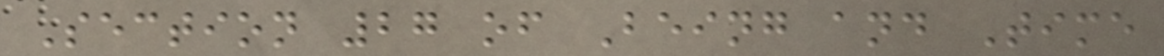Section 27 of Being and Time
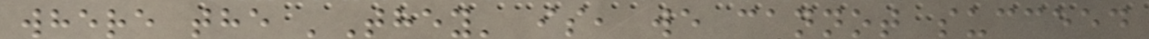where the 'They' is, we cannot succeed
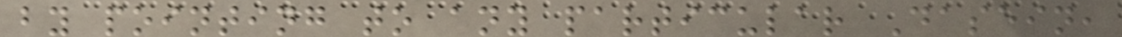by pointing to any particular Dasein,
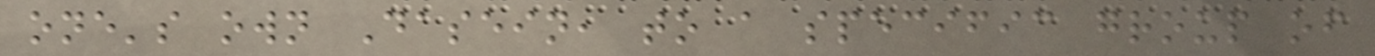one's own Dasein, to a specific group of
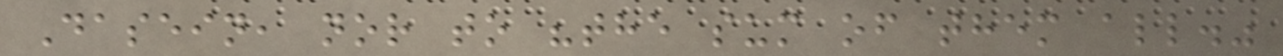Dasein, nor to "the sum of them all."
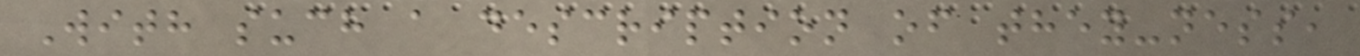With such a description of they-ness,
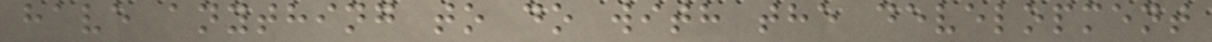have anything to do with the development
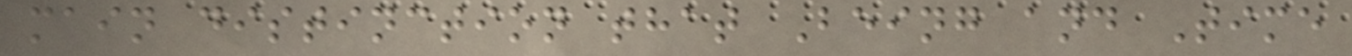main distinction that Being and Time
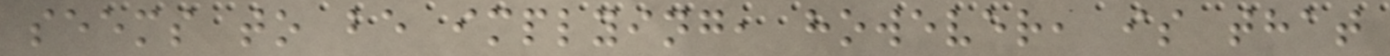seems to be implying, however, is that
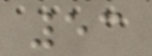53
